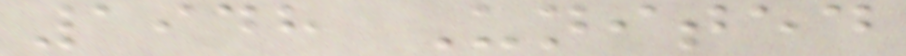1948 United
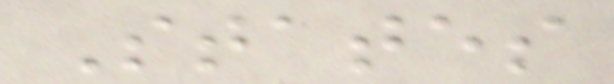States
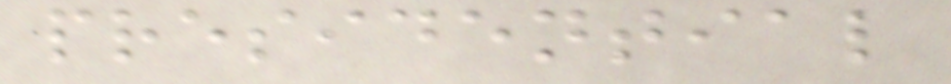presidential
